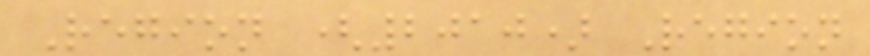Region (2010) Region
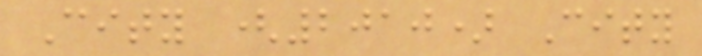City (2010) City
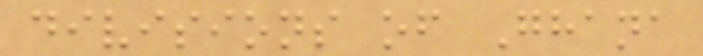divisions of Ghana
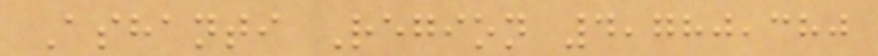Ashanti Region 4,780,380
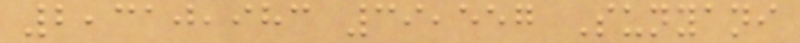2,310,983 39,557 Sunyani
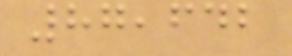87,642
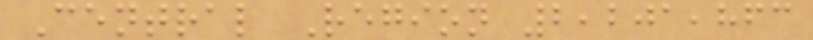Central Region 2,201,863
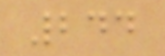244
